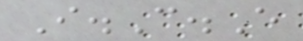I.C.E
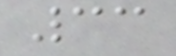33
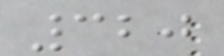320
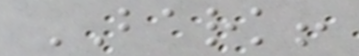BARK!
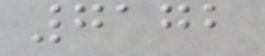7172
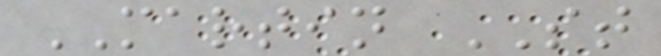MARTIN ST
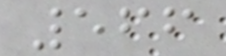566
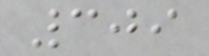309
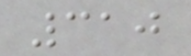310
